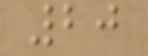20
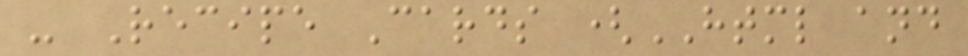- Recipe Cards (HTML and
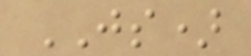JS)
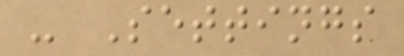- Settings
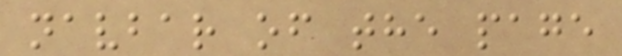navbar of the page
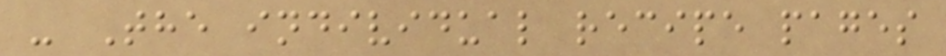- The individual recipe pages
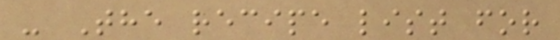- The recipe list for
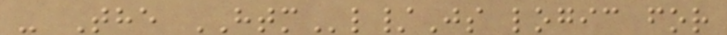- The HTMl/Js logic for
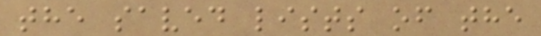the saved lists of the
